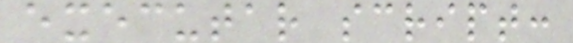executar script:
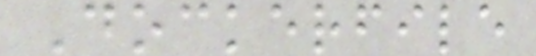Dockerfile
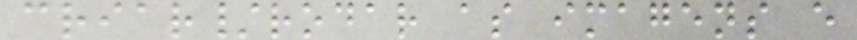criar/rodar as imagens e
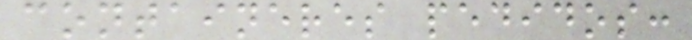containeres pedidos:
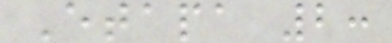Etapa 2:
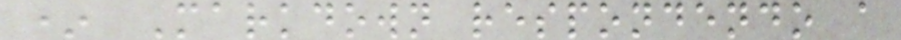* Markdown respondendo a
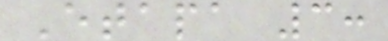Etapa 3:
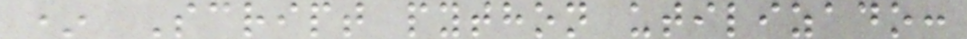* Script python utilizado:
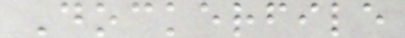Dockerfile
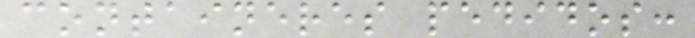containeres pedidos:
